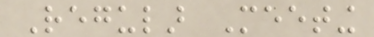Regular Meeting
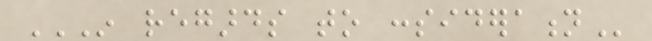IN REGARDS TO CONSIDERATION
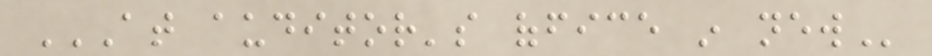AT AUDITOR'S OFFICE IN NEW
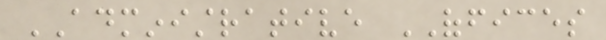ADMINISTRATIVE OFFICES
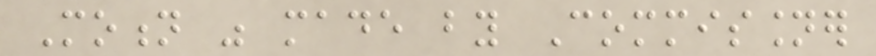Motion was made by Commissioner
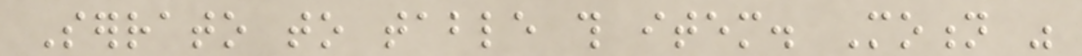Serrato to table this item. Motion was
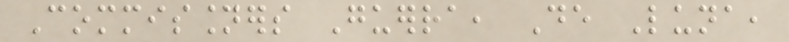Commissioners Guerra, De Luna,
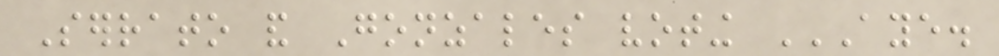Serrato and Gonzales voting AYE.
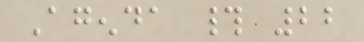Agenda # 22
